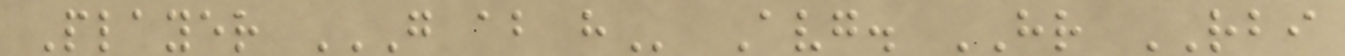Player G AB H Avg. HR RBI
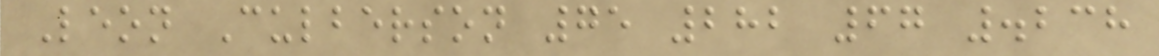Leon Culberson 75 282 67 .238
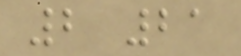2 21
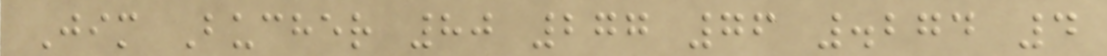Jim Bucher 80 277 76 .274 4
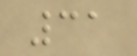31
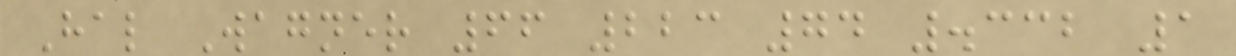Hal Wagner 66 223 74 .332 1
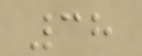38
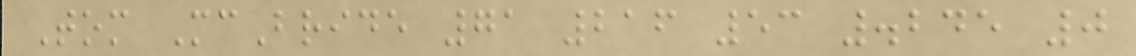Tom McBride 71 216 53 .245 0
